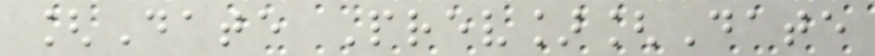[Date Prev][Date
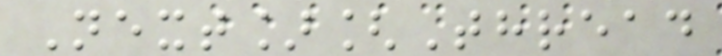Next][Thread
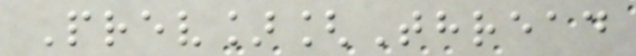Prev][Thread
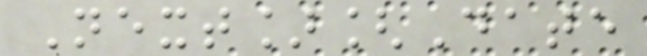Next][Date
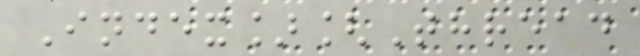Index][Thread
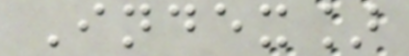Index]
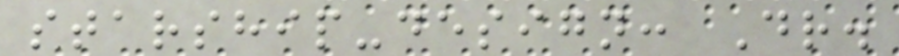starship-design: Dr.
